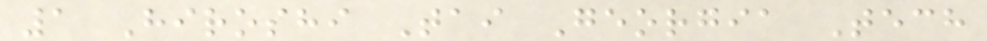1 Hiroshi Tai Georgia Tech
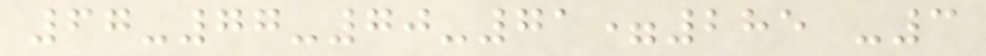67-77-70-71=285 -3
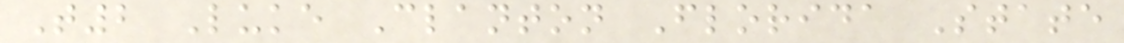T2 Luke Clanton Florida State
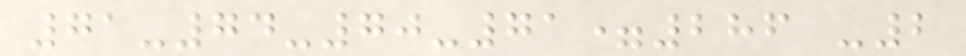71-74-70-71=286 -2
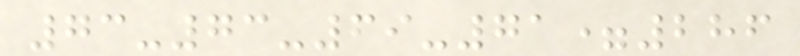73-73-69-71=286
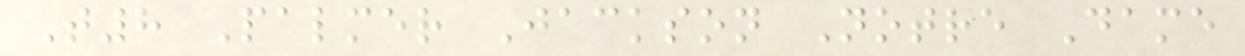T8 Palmer Jackson Notre Dame
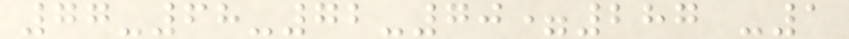77-68-72-70=287 -1
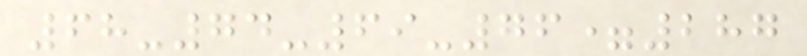68-74-69-76=287
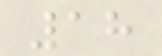18
